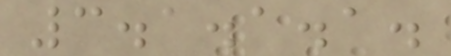3.1.1.1.
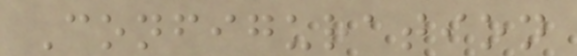Configuration
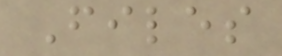Files
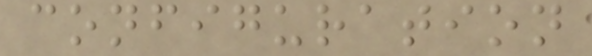configuration
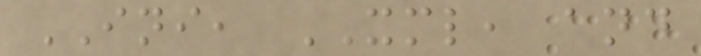INI, XML, and
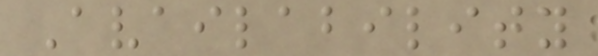Availability
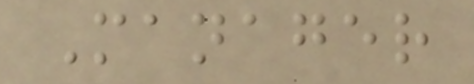Manager
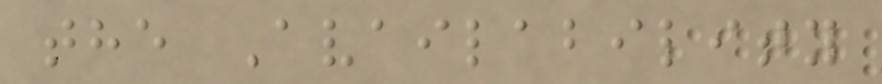the Availability
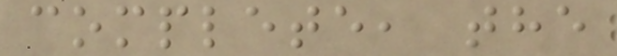complete, the
